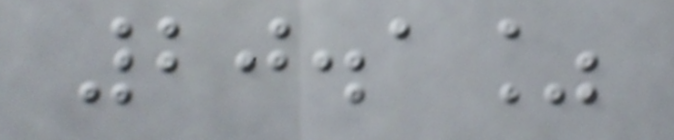20.1%
